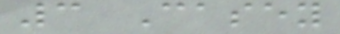3 Casey
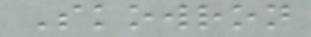Skowron
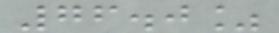76.0%
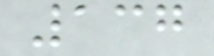137
